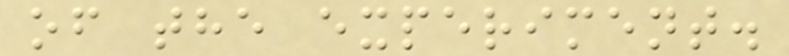of the experiment.
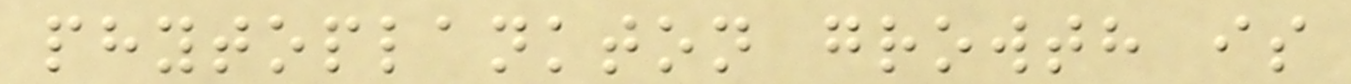phytoplankton growth is
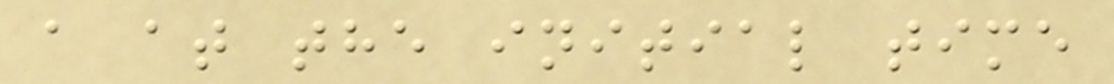a at the initial time
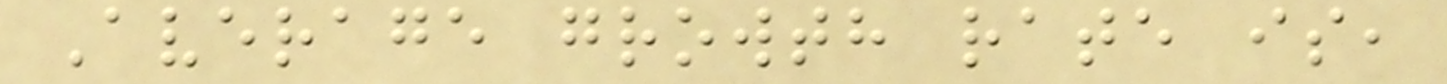Average growth rate is,
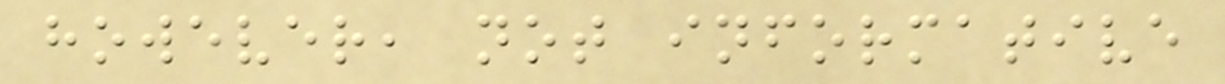however, not informative
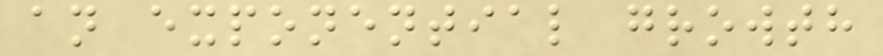an exponential growth
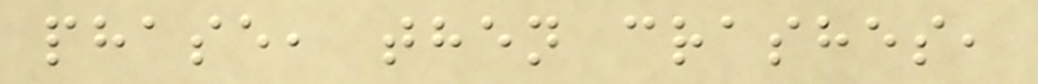phase, then crashes,
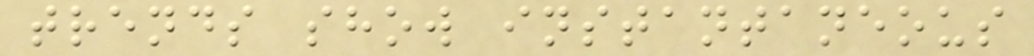trends show instantaneous
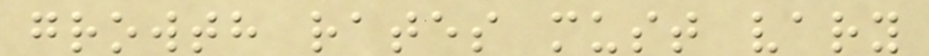growth rates must vary
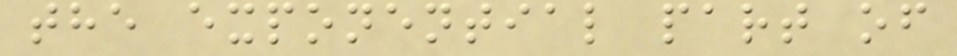the exponential part of
